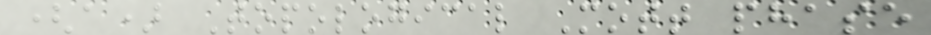(a) Topological Mott phase
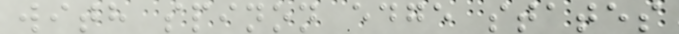with spinon edge states
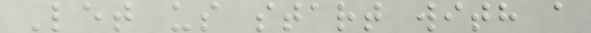Let us start with a
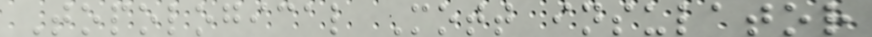Topological Mott insulator
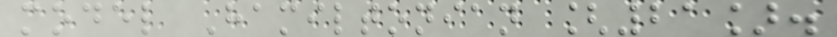model Hamiltonian [21].
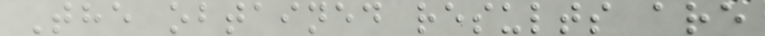The obtained results are
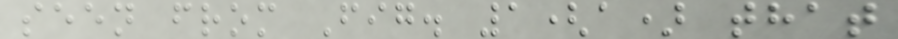seen from Fig. 1(a) that
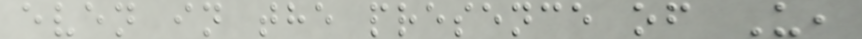even in the presence of U,
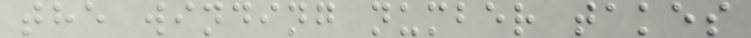the winding number takes
